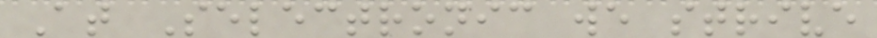At Selectronic we strive
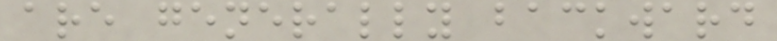are generally backward
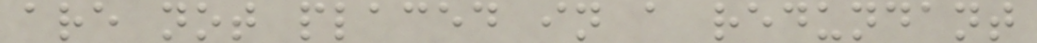are not placed in a redundant
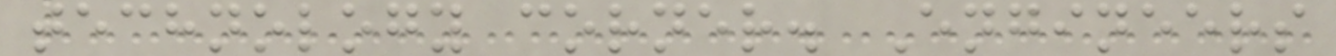technology corner. Engineers
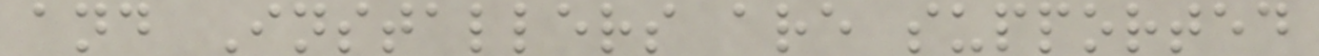and Installers are supported
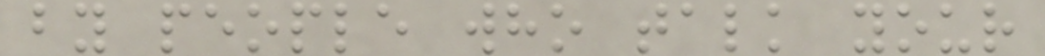by people who talk your
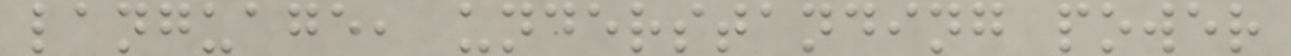language, understanding power
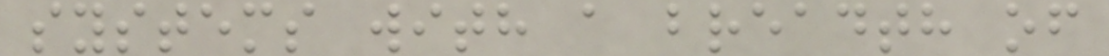systems with a breadth of
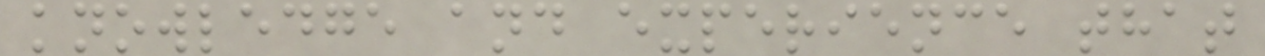knowledge and experience that
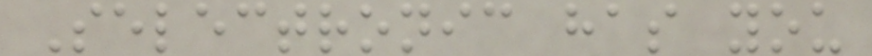Selectronic has you
